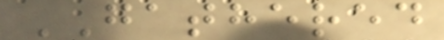GATHERED
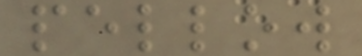pellow
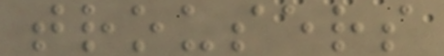trousers
